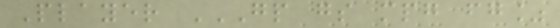Player GP GS MPG FG%
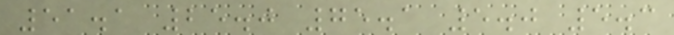51.1 25.0 75.1 5.0 5.3
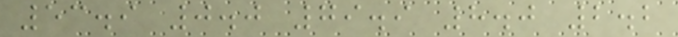53.9 0.0 79.9 8.0 2.2
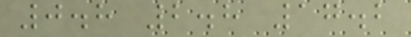0.8 2.8 17.2
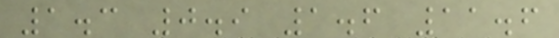1.3 0.9 1.6 11.6
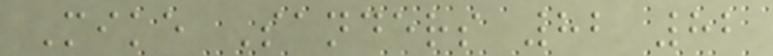Mike Sanders 82 82
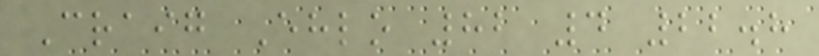Craig Ehlo 82 4 22.8
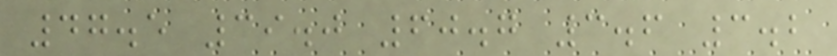47.5 39.0 60.7 3.6 3.2
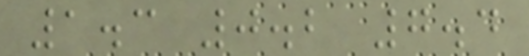1.3 0.2 7.4
